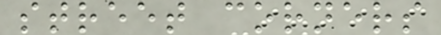street corners
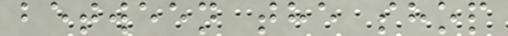between the shop
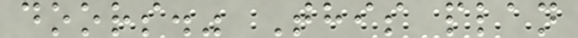doors." This plan
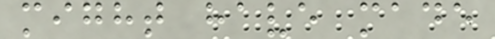might have made
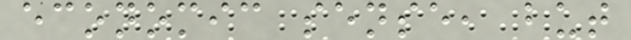economic sense, but
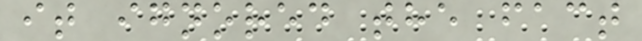it ignored the fact
